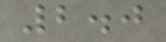2.0
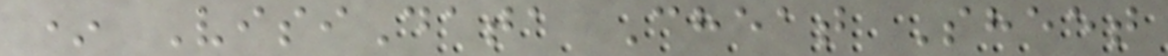* VisiData Cheat Sheet
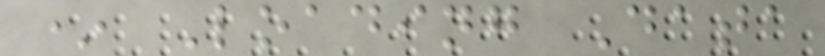* Loading Data
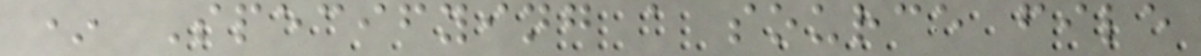* Specifying a source file
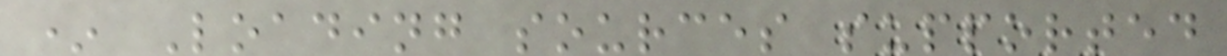* Loading sources supported
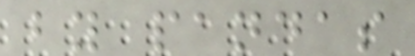by pandas
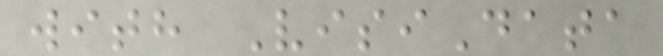with VisiData
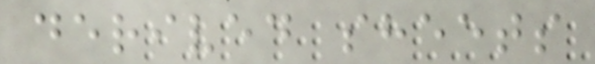derived sheets
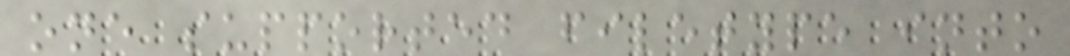one supported filetype into
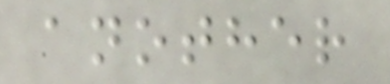another
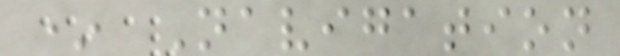* Navigation
